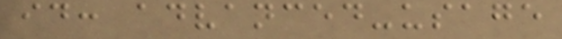id: advanced-usage
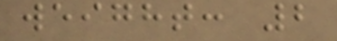weight: 2
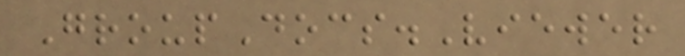GroupDocs.Viewer
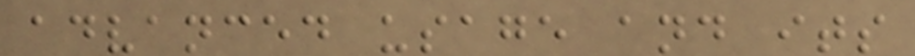advanced usage and its
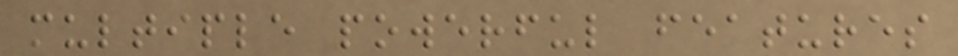multiple powerful features
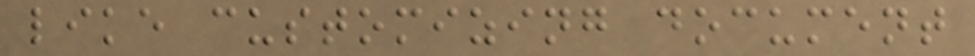like customizing document
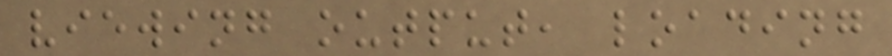viewing output, loading
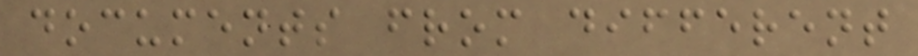documents from different
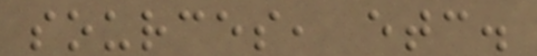sources, etc.
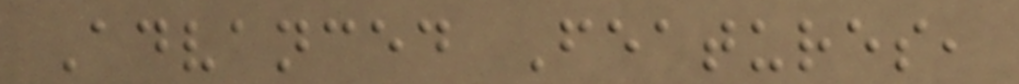Advanced Features,
